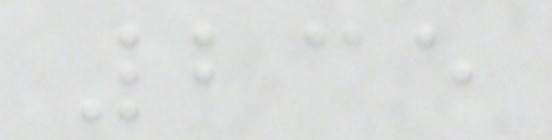235
